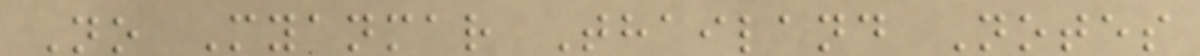No Myanmar Thailand Notes
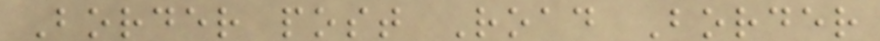Border post Road Border
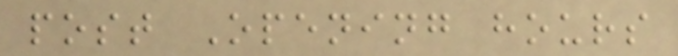post Opening hours
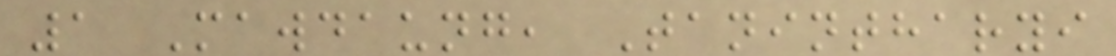1 Mawdaung, Tanintharyi
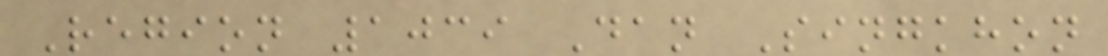Region 1039 Dan Singkhon
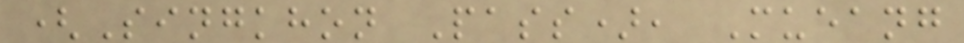(Singkhon Pass), Mueang
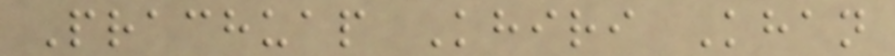Prachuap Khiri Khan
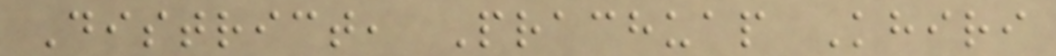District, Prachuap Khiri
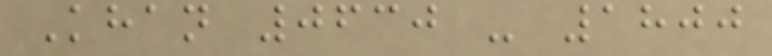Khan 0630 - 1800
